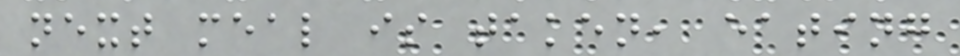next meal is taken, eating
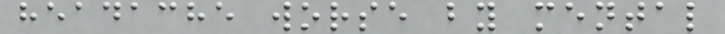headache worse by mental
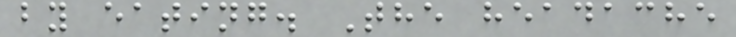by eating. The headache
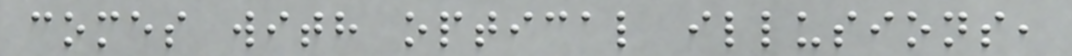comes with optical illusions,
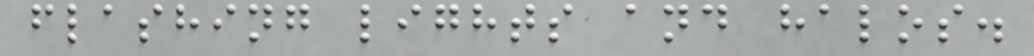flashing lights and halos.
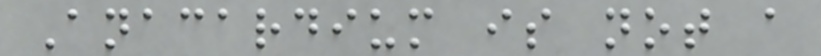Anacardium is not a
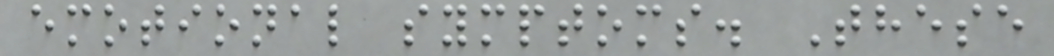emotional symptoms. These
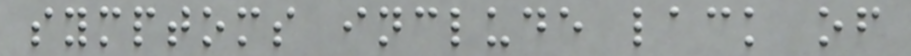symptoms include lack of
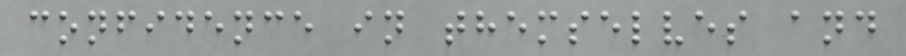confidence in themselves and
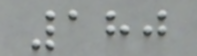180
